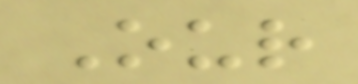Our
